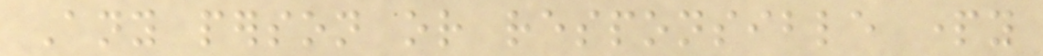Any person or responsible party
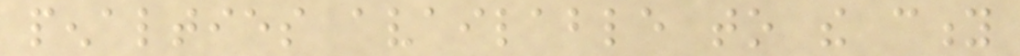penalties available to the city
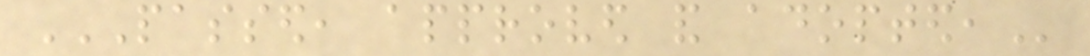PASSED, APPROVED AND ADOPTED,
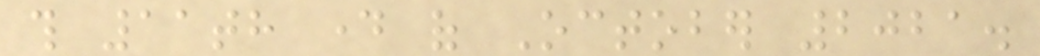this 11th day of October 2021.
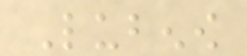Lubenow
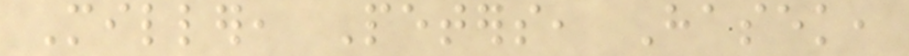Miller, Peters, Hasek,
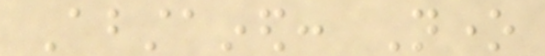Abstained: None
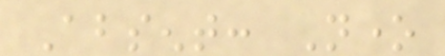Absent: None
